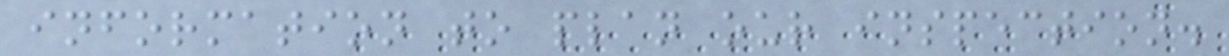information to plan our inspection.
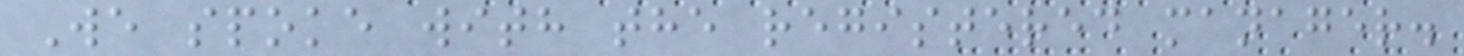We spoke with the registered manager.
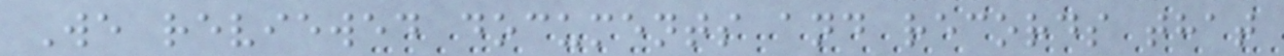We reviewed documents and records that
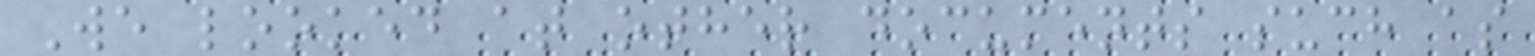We looked at other documents such as
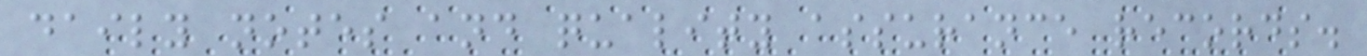daily notes and quality assurance records.
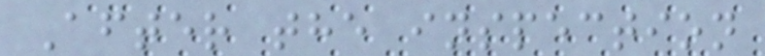After the inspection
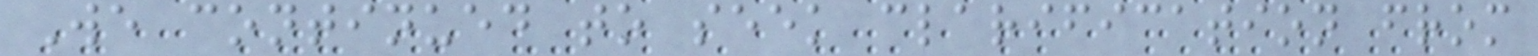We continued to seek clarification from
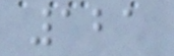121
